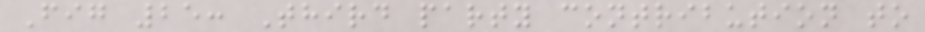Fig 25: Third party contribution to
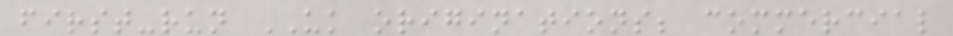first-run UK originations; commercial
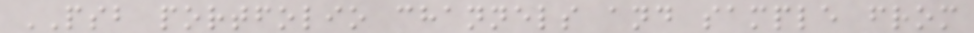PSB portfolio channels and sample from
